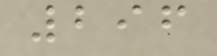296
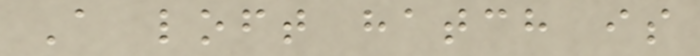A loft hatch is
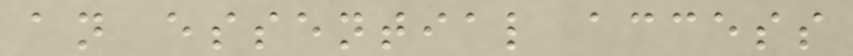an essential access
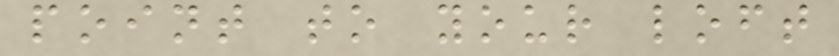point to your loft
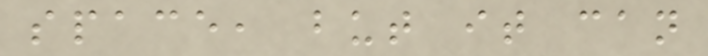space, but it can
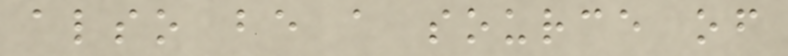also be a source of
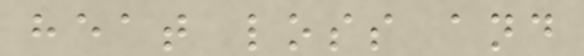heat loss and
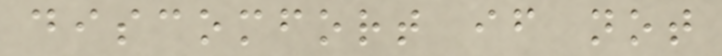discomfort if not
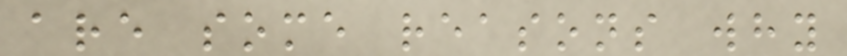are some reasons why
